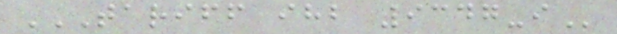TARIFF IHB 9347-I
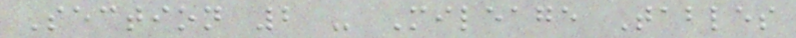Section 2 - Mileage Tables
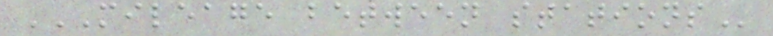MILEAGE BETWEEN STATIONS
